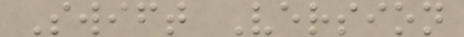Swift Version
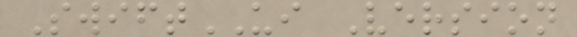SwiftUI Version
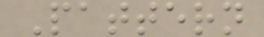Pattern
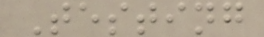Testing
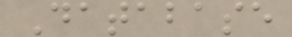Database
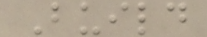Build
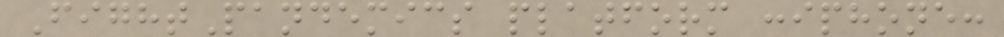FightPandemics platform :iphone:
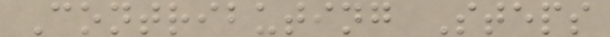Contributing Steps
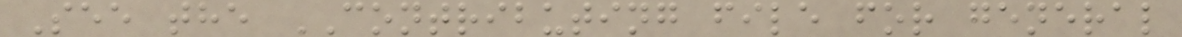See the CONTRIBUTING file for general
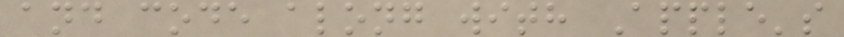and code along with Apple's
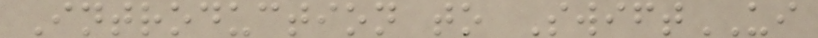Introduction to SwiftUI
